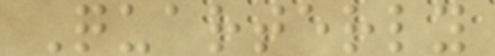Quarterly
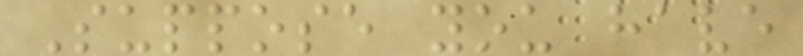Suppose you have
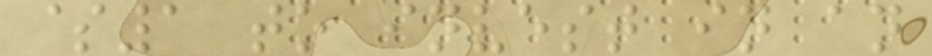$1 to invest in an
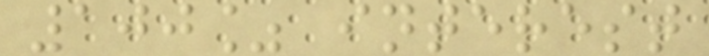100% interest
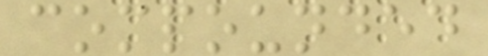compounded
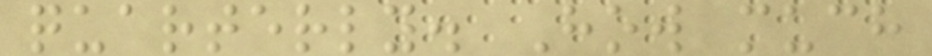quarterly. How much
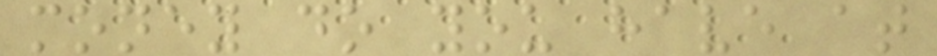money do you have at
